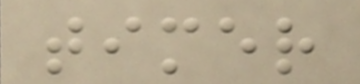timer
